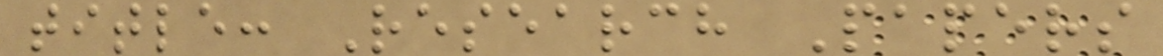title: Research Papers
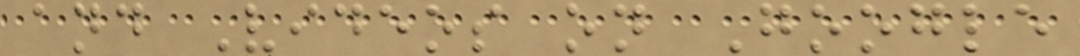and Videos on Google
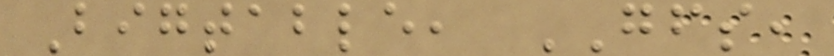Bigtable, GFS,
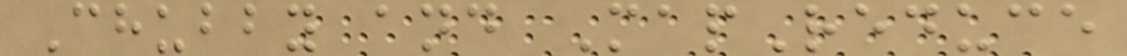Chubby and MapReduce
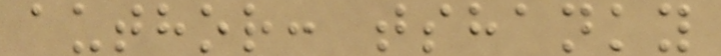author: tshanky
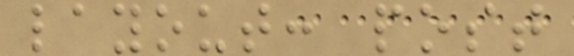layout: post
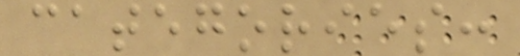categories:
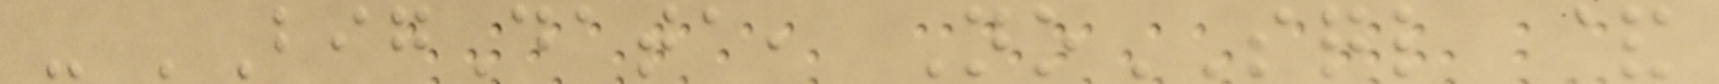- 'BigData, NoSQL &
